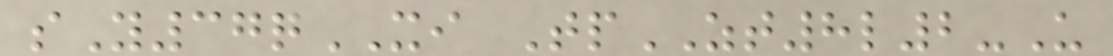sY37qXI TpZT8l2-U
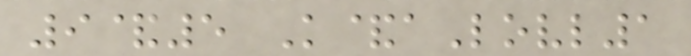9&5 K&aLovl1
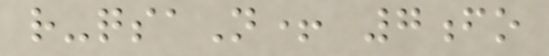r-qsaN+ 7fo
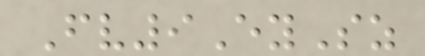Fv9EySz
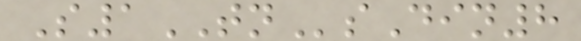S1TNsDin8
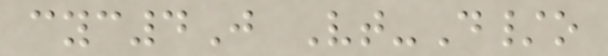cyc4J Vt-D/o
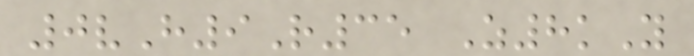0vH9R35 Z8kY
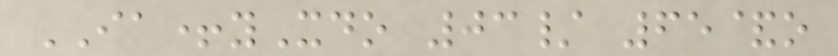IA+yXdo 03/ 65&o
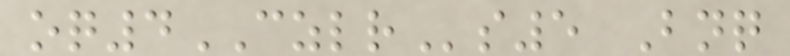oq4CZLRs5 Bnq
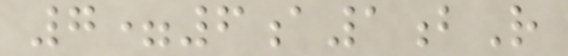7=6a1bR
